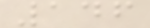146
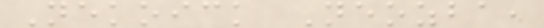Nekoick Neozba,
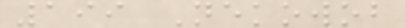199 Nekowob
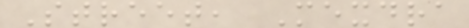Street, Mexdra
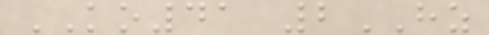KO41 2HZ
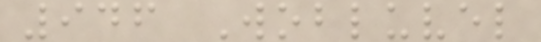946 Wobluvel
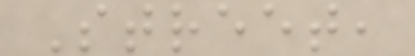Street,
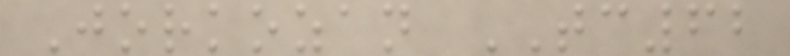Jorkozan TC62
